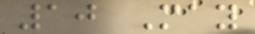10 May
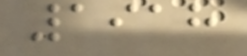1918
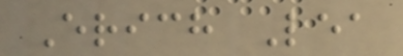Erich Lea
